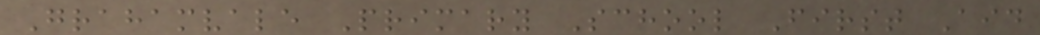Grahamvale Primary School First Aid
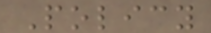Policy
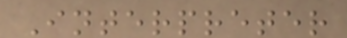Interpreter
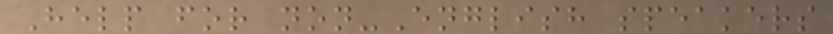Help for non-English speakers
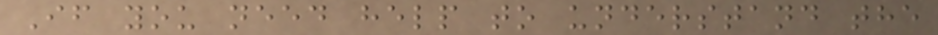If you need help to understand the
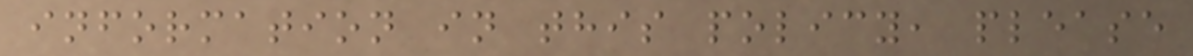information in this policy, please
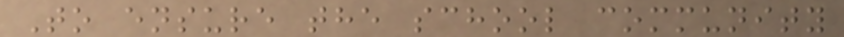To ensure the school community
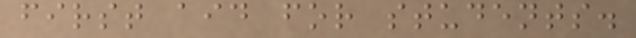first aid for students.
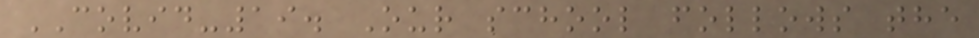COVID-19. Our school follows the
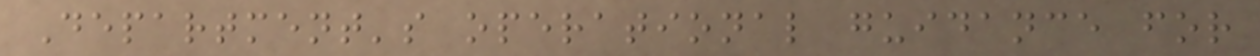Department's operational guidance for
